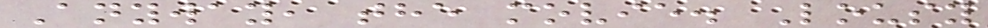Anyway, the movie. Lousy
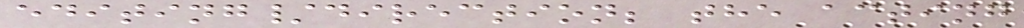editing/direction; the acting
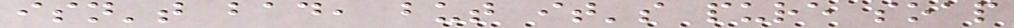isn't bad, but it's pure soap
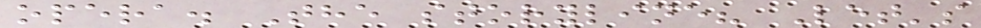opera. The storyline? Let's
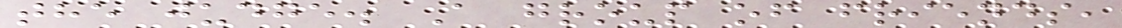the judge. A group of friends,
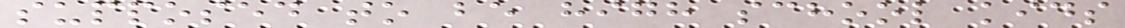supposed to be high school kids
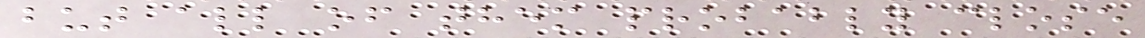but all of them probably close
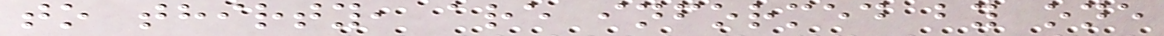to thirty, are informed by one
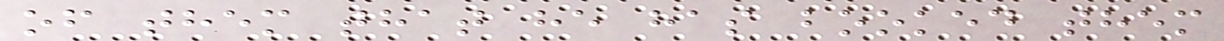of them that he has booked them
